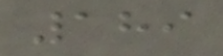189
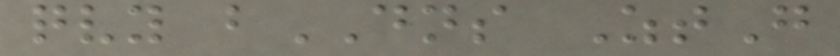qvy bDNS ZtG
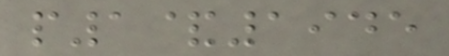p1&1945
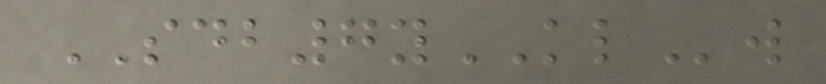SDB7yKLw
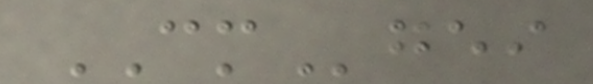CMgei
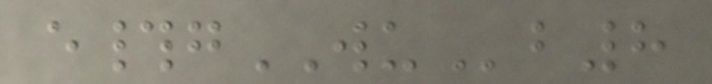e#gWUb8
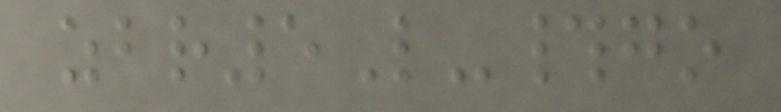zbr5L-#go
